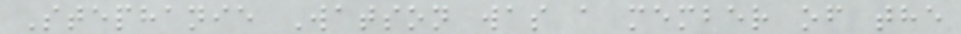Stephanie Watson was a member of the
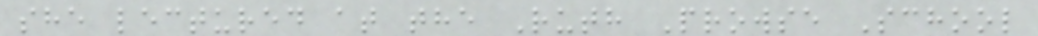she lectured at the Ruth Prowse School
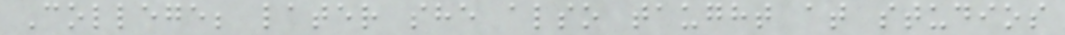College; later she also taught at studios
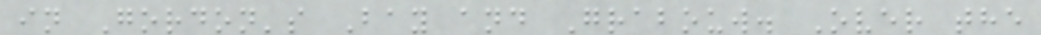in Gordon's Bay and Grabouw. Over the
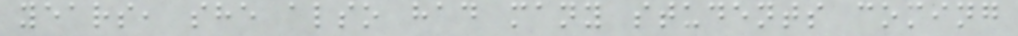years, she also had many students coming
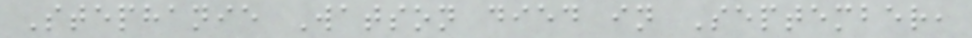Stephanie Watson died in September,
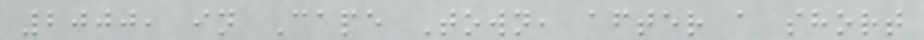2000, in Cape Town, after a short
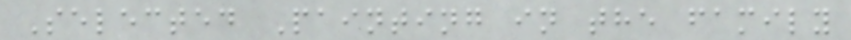Selected Painting in the family
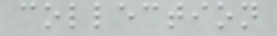collection
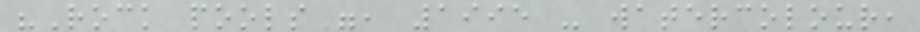"Rock pools", 1995 - watercolour,
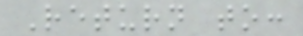Return to:
